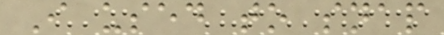I used to snap
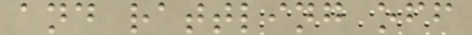and rattling off
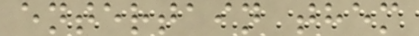entertain them
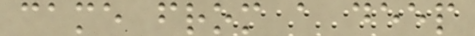came from a deep
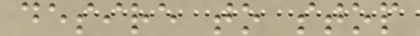desire to stop
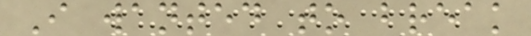I wanted to break
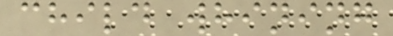child whining
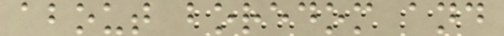about boredom and
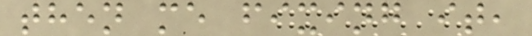then me fixing it,
